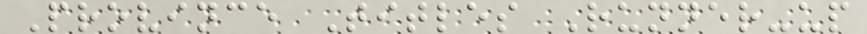Province Titles Runner-up
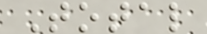Total
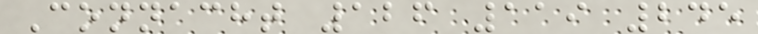Connacht 126 119 245
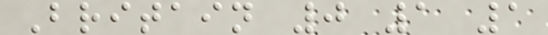Britain 0 1 1
